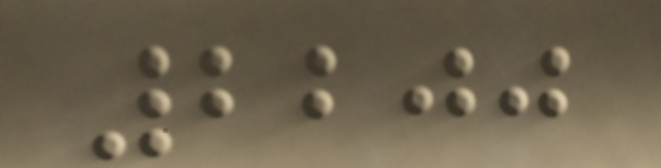2200
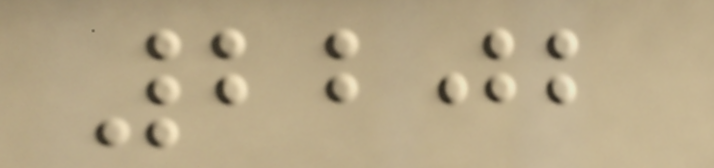2202
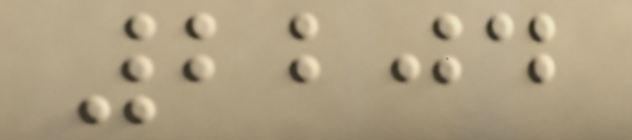2204
